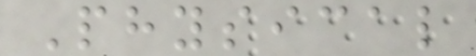Physical
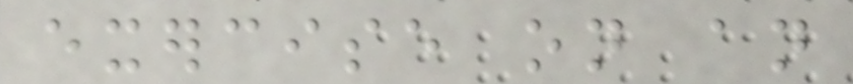exercise on an
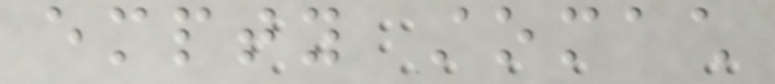empty stomach
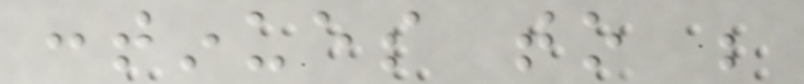continues to be
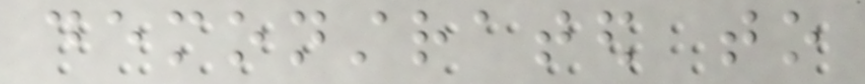demonstrated to
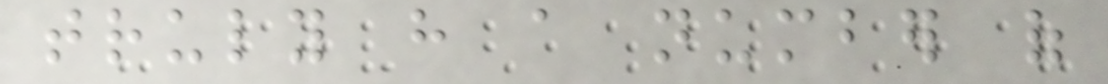truly have a number of
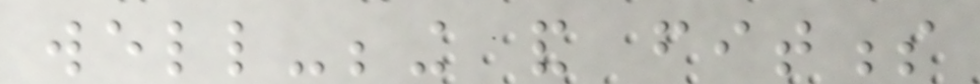well-being and fitness
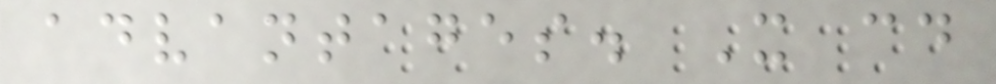advantages. It could
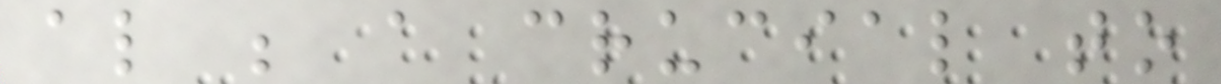also be a crucial to
